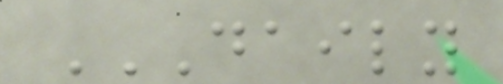DAILY
